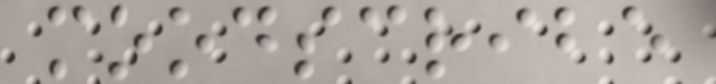moodscribe
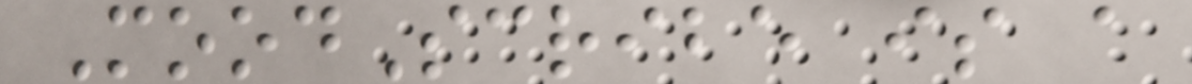MoodScribe is a
